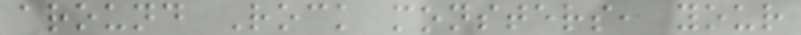around Rock monsters, your
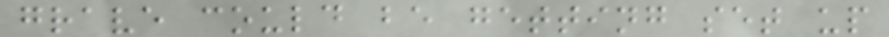grave could be getting set up
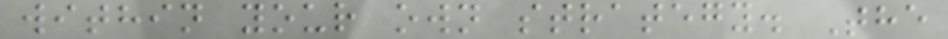within your own strategy. The
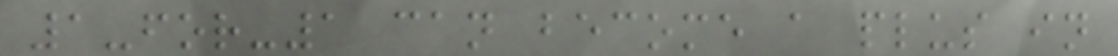1-for-1 can become a plus in
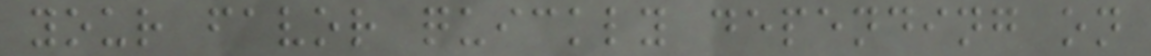your favor quickly depending on
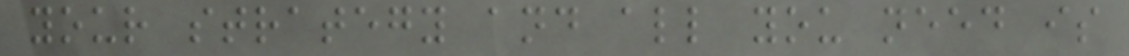your strategy and all you need is
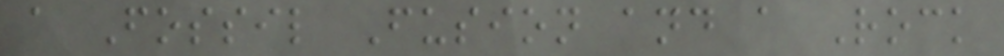a Fossil Fusion and a Rock
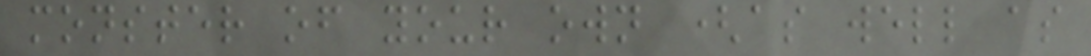monster of your own (as well as
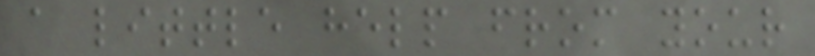a little help from your
